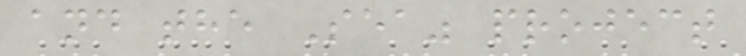and the Sea" project
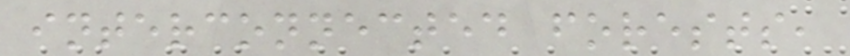interconnected forests,
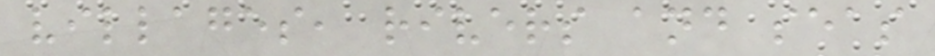villages, rivers and seas
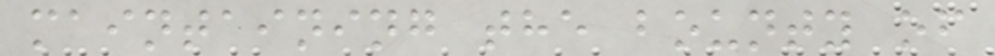maintaining the bounty of
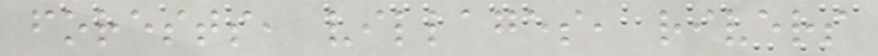forests, villages, rivers
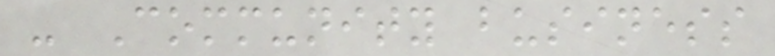- Community business
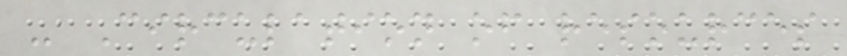- Circulation of resources
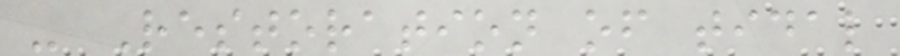- Restoration of tidal
